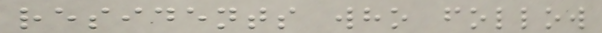residents who follow
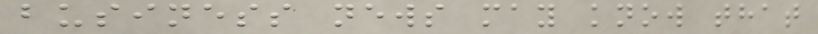business news may know that
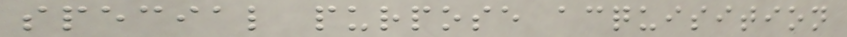special purpose acquisition
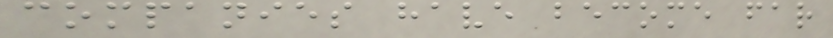companies have become far
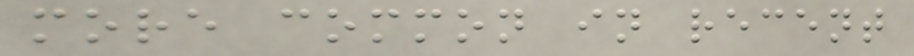more common in recent
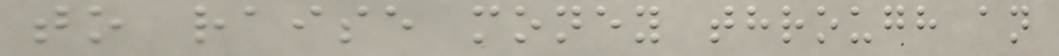to raise money through an
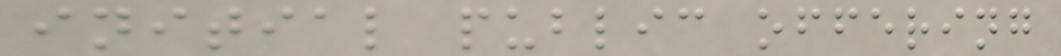initial public offering
